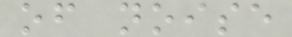of noise
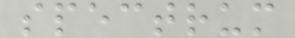spectrum
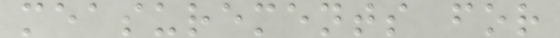measurements for
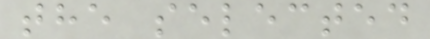the selected
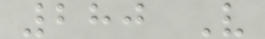280 V
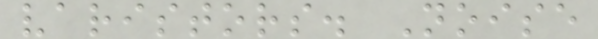varistors. Noise
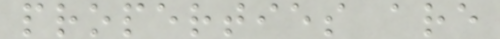properties are
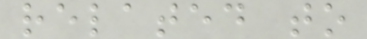related to
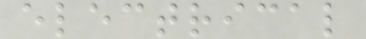electrical
